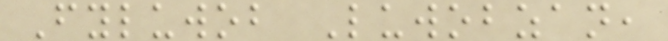Fyluwob Luwobzan,
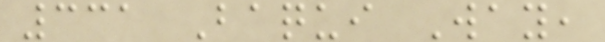331 Baqui Way,
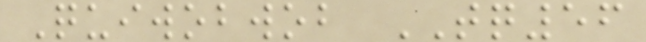Quiwobwob TQ56
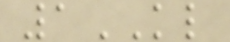1KL
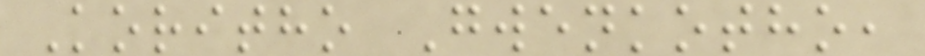Koritho Gwenkotho,
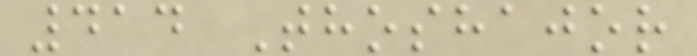414 Thoshajor
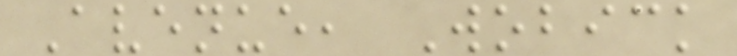Avenue, Wobick
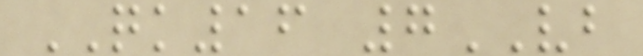QK16 7VB
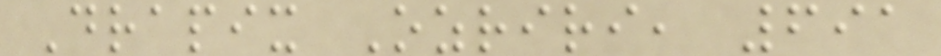Drapix Ozriri, 691
